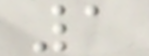1
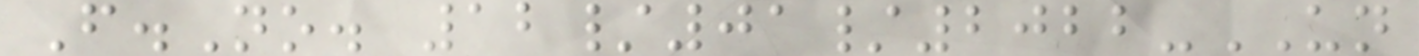F.No. 12/01/2022-UN
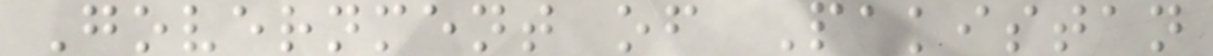Government of Pakistan
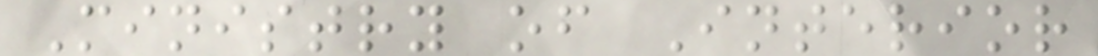Ministry of Interior
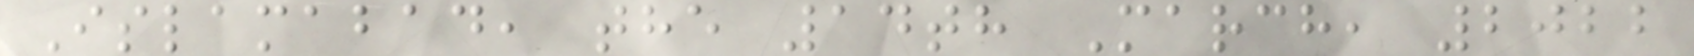Islamabad, the 14th March, 2022
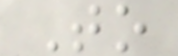To
